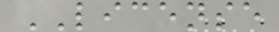LICENSE
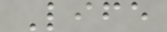Life
